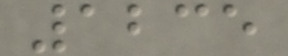1235
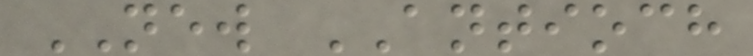NEW ANTIOCH
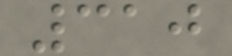310
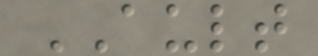AULT
